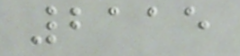2115
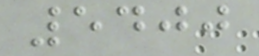5400
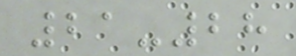21-28
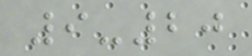9-20
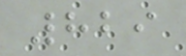829
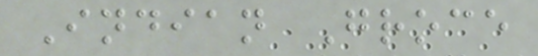Indian Groce
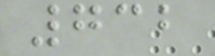732
